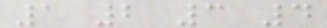1 2 3 4
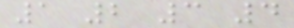1 2 3 4
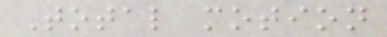Total motion
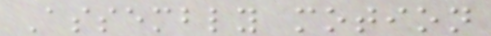Assembly motion
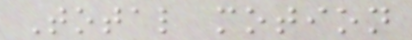Total motion
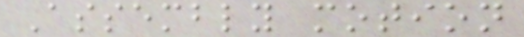Assembly motion
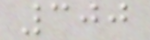300
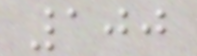100
